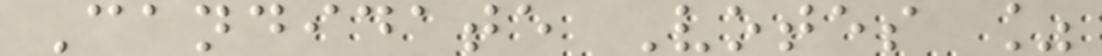Candidate Votes %
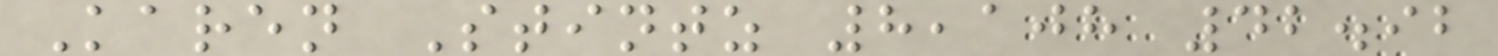Karen Stintz 8,108 42.92
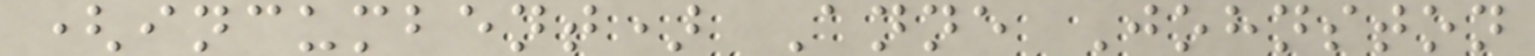(incumbent) Anne Johnston
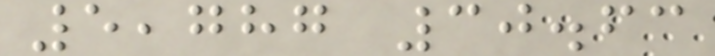5,787 30.63
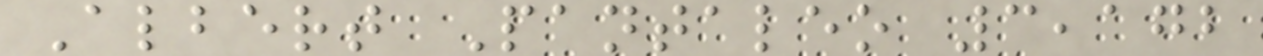Albert Pantaleo 3,172
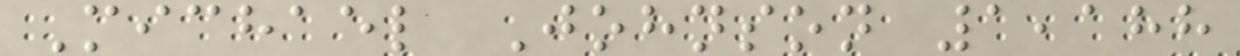Michael Johnson 1,188
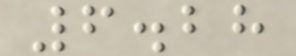6.28
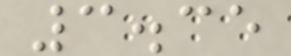3.35
